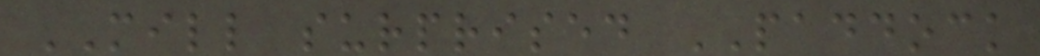MILL surprised PADDOCK
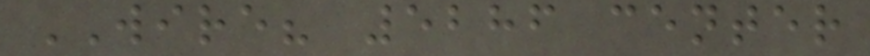WIRE? 5286 center
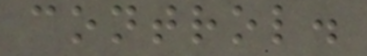control.
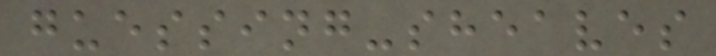guessing-sheaves
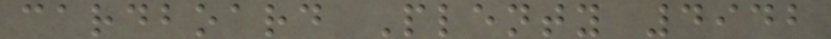cardboard Plenty 4942
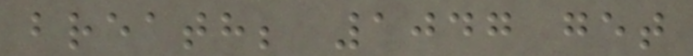breath; 1047 get
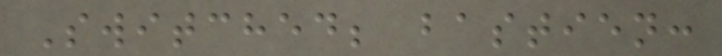Switched; bastien:
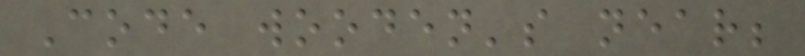Code wooden's near;
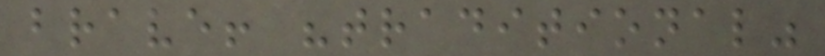brave! "traditional"
